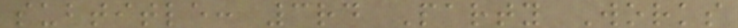subtitle: 3rd Party Works
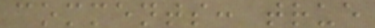comments: true
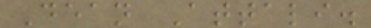Dean Attali.
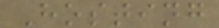Hosting
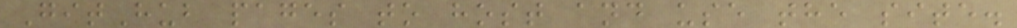GitHub pages to host and use the site.
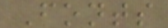Fonts
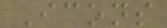Icons
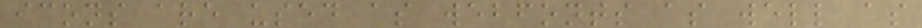icons are used as webfonts as well as
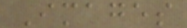Images
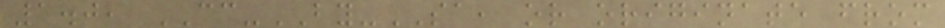1.0, CC-BY-SA, or originate from
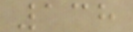138
